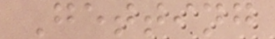Getting
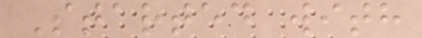Started with
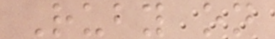Ruby on
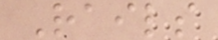Rails
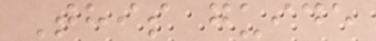This guide
